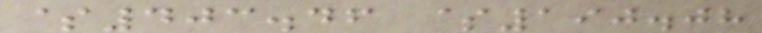$403.46 $190.08
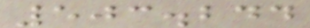503.244
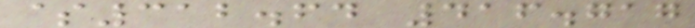$312.64 416.717
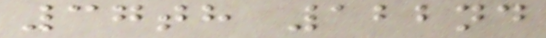37th 122nd
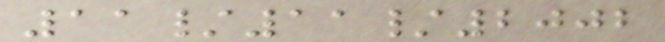11/11/2002
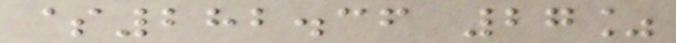$282.36 27%
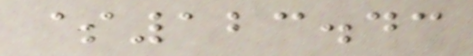$123.43
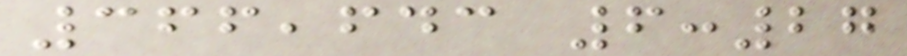366,643 6:27
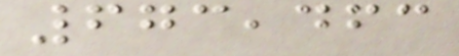673,463
